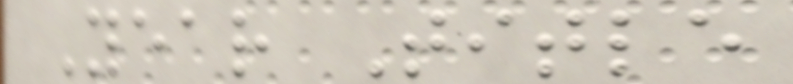Year Title
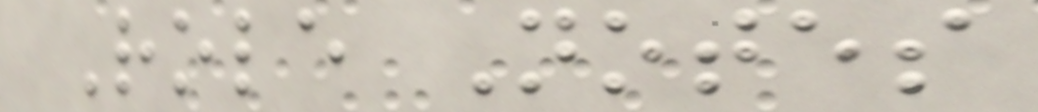Role Notes
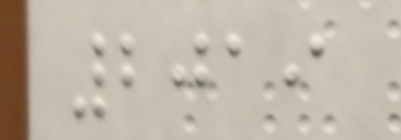2019
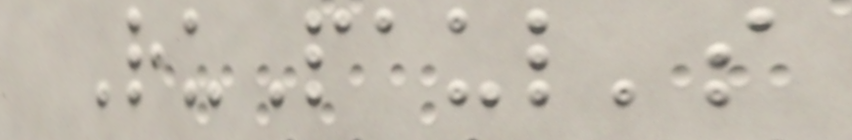RuPaul's
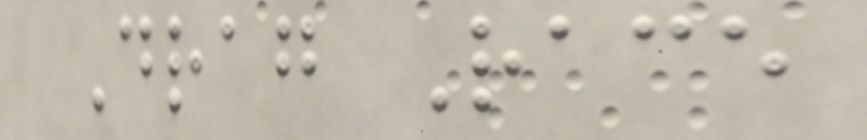Drag Race
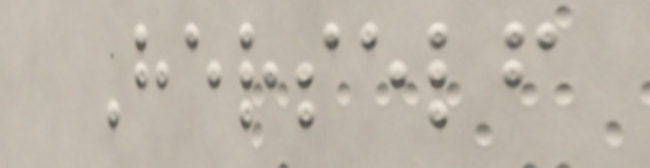Herself
